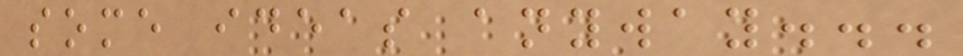some ideas anyway...
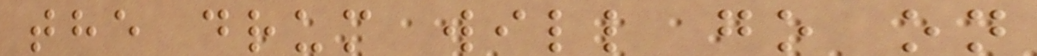the drum will go on
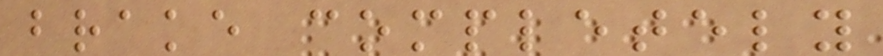brake completely
